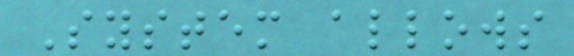System allows
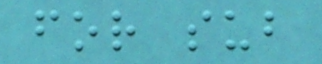for sub
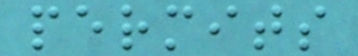permits
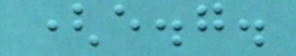(e.g.
